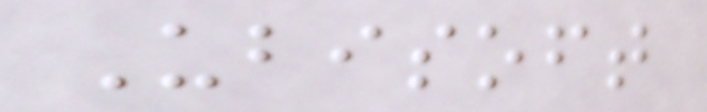Ubisoft
